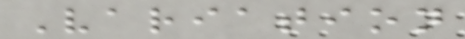Variation
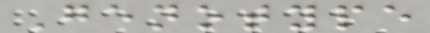Genotype
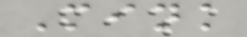Mink
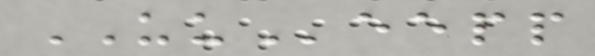UUeepp
